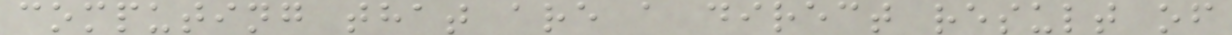computing that are a direct result of
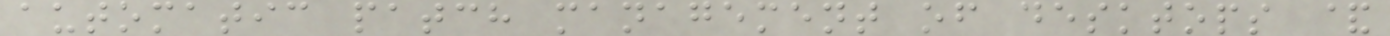automatic patch management of desktops &
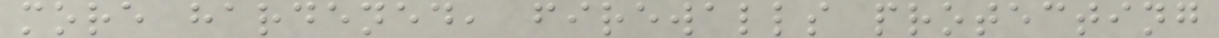more hardened, firewalls protecting
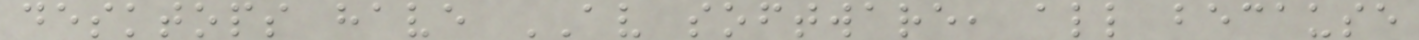desktops have AV software, all because
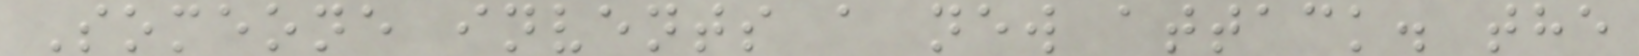Someone invents a new attack. the
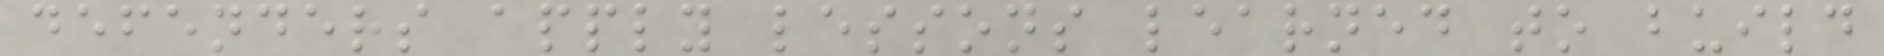defenders apply lessons learned to build
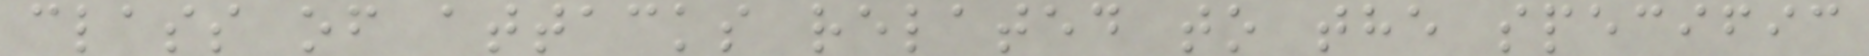class of attacks related to the specific
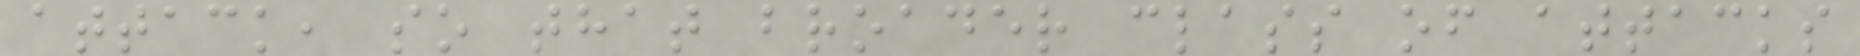attack, so that broader class of attacks
